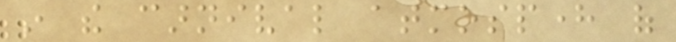in the carnival atmosphere of
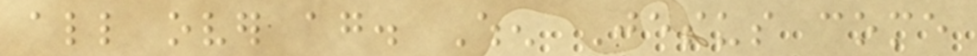all over again. When Jesus come
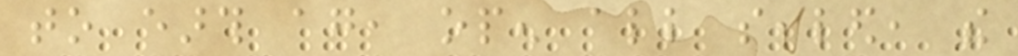to earth again, open all sealed, the
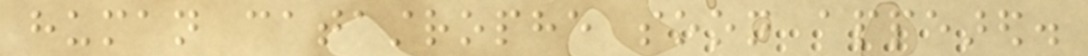human catastrophe soon appeared.
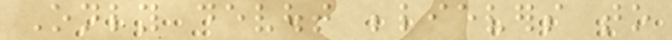Only devout believers to
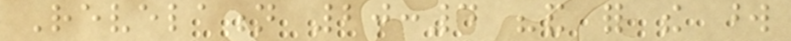Revelation 20:4 "and for the word
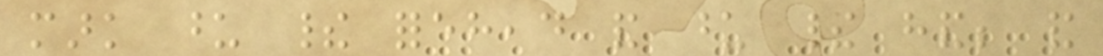mark upon their forehead and upon their hand; and
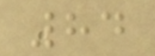84
